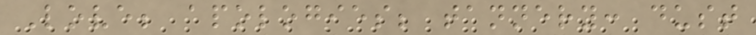Love; apologies; tannery: dust
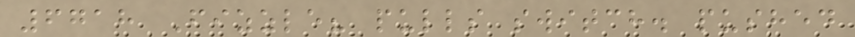6718 Fizzle? pulls switch. pushed
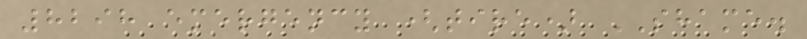8298 emergency (tire) SHAME.
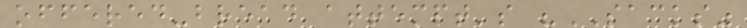offered-bread attempt's "SACKS"
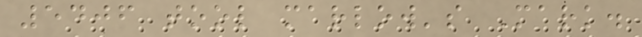5406 tool marlow's Mark.
